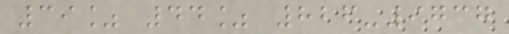39% 44% 826-9737
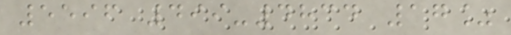5596 499-4834 17%
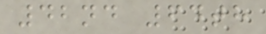42nd 64th
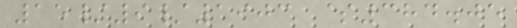15/9/1903 $384.05
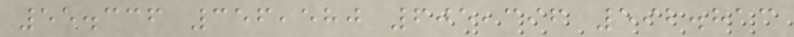55.336 356,580 605,396 592.813
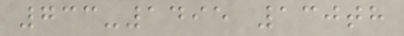733-1495 130th
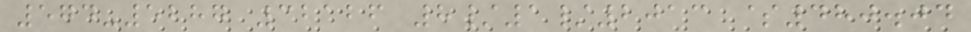574-5287 32126 8/1/2013 $480.04
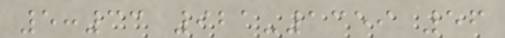5:33 921-1359 56
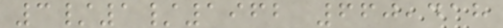3/1/1962 660,418
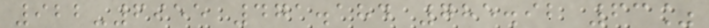922-6955 471.184 785.92 63%
